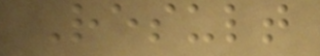Result
